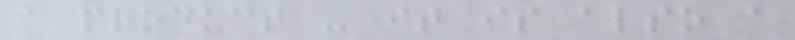a product - it is also a
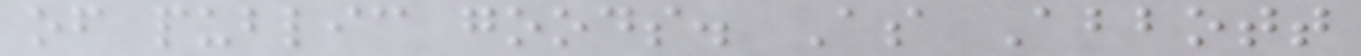of public goods. As Abbott
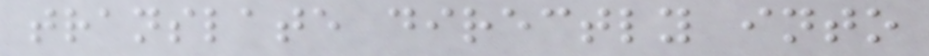translate directly into
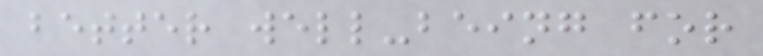better well-being for
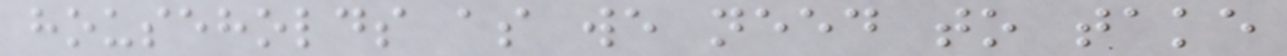households as we need to take
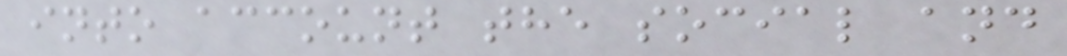into account the social and
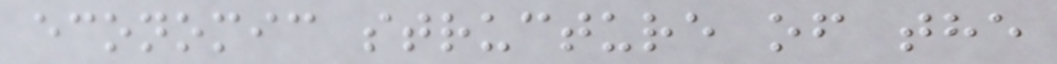economic structure of the
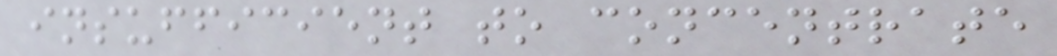insufficient to concentrate
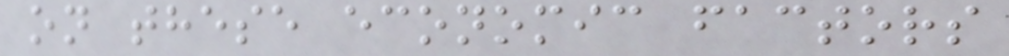on these economic factors
